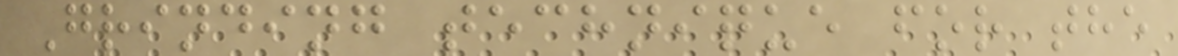Grinding technique for the
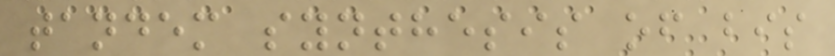tandem synthesis of bis
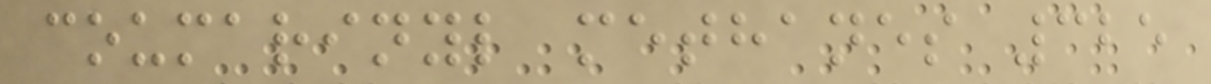coumarinyl methanes 325
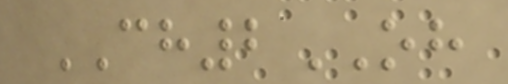CH2OH
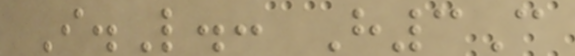I.L.: H3C
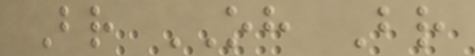Br OH Br
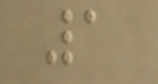1
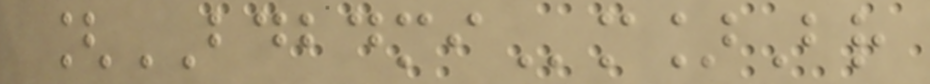[BDBDMIm]Br
